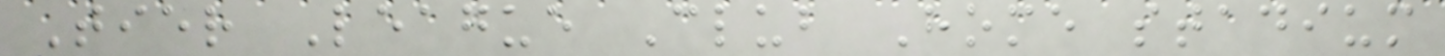Tier League Club Home stadium
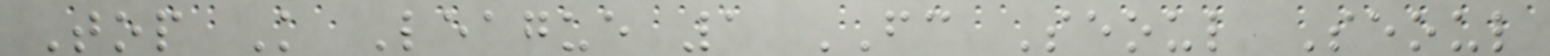Top K League 1 FC Seoul Seoul
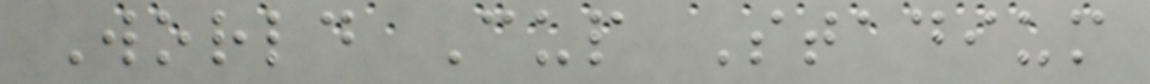World Cup Stadium
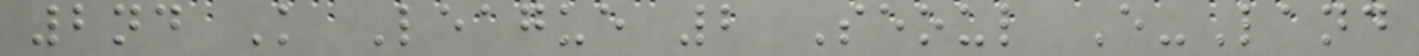2nd K League 2 Seoul E-Land
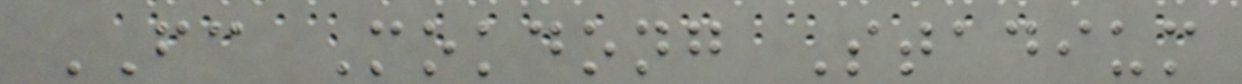FC Mokdong Stadium
